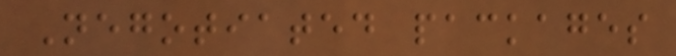Negotiated packages
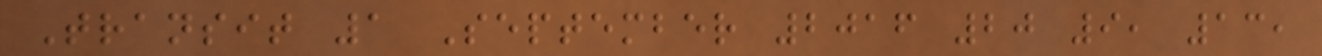Transit 1 September 2016 20 9, 13,
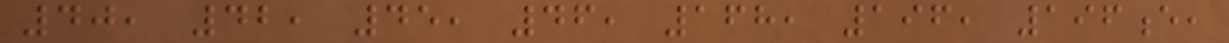40, 42, 45, 46, 168, 196, 196e,
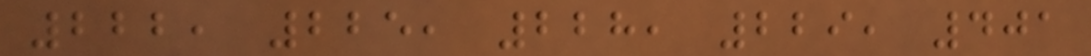222, 225, 228, 229, 401
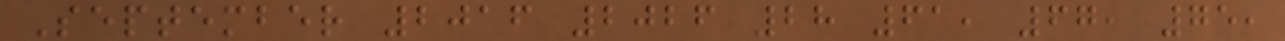September 2016 2026 28 61, 67, 75,
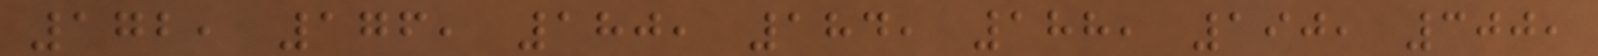172, 176, 180, 184, 188, 190, 300,
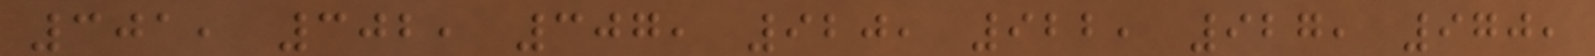301, 302, 307, 920, 922, 927, 970,
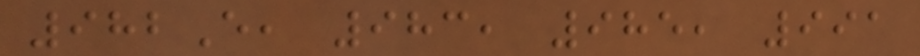982E, 983, 985, 991
